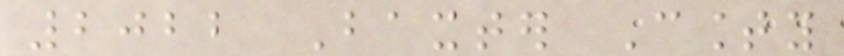2022 Baxter County
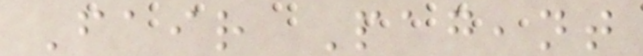Fair Pageant
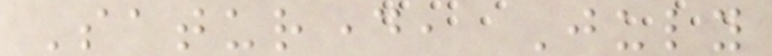Saturday, July
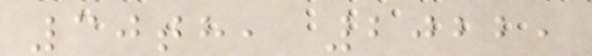30th, 2022,
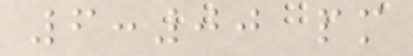6:00 pm
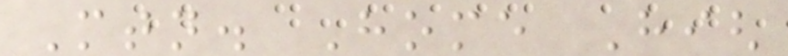Mtn. Home High
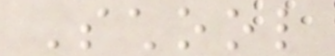School
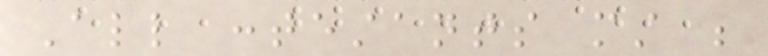All contestants must be
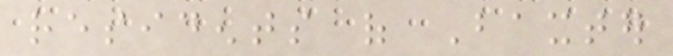residents of Baxter
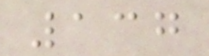137
